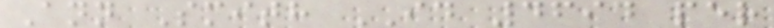Ann Smith ID 4694 per
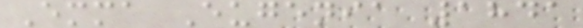Emma Eugenia 1841
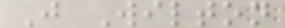J Wilton
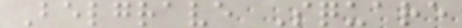Belgrave Square
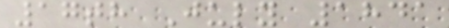17th July 1841
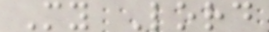My Lord
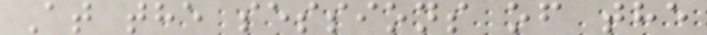At the sessions of the
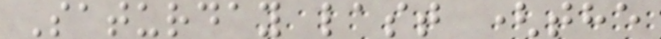Saturday last (the
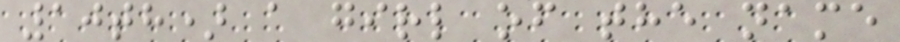10th) a girl of the name
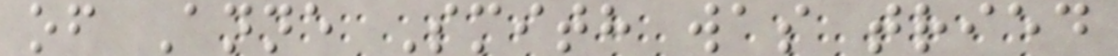of Anne Smith was tried
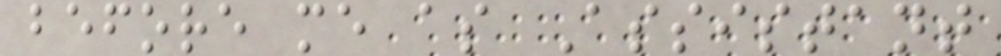before me as Assistant
